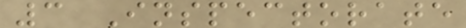3 Inspectorate
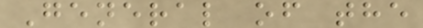General of the
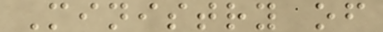Ministry of
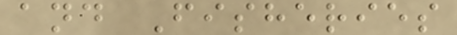and Fisheries
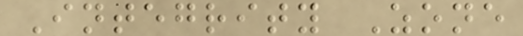Integrity Zone
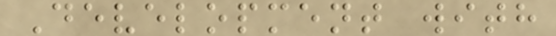Development with
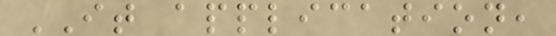IT application,
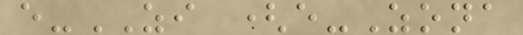e-ZI (e-Zona
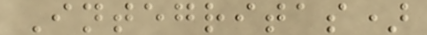Integritas)
